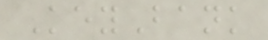KeyBank
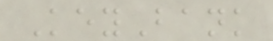KeyBank
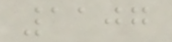1107
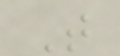T
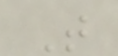T
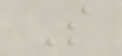S
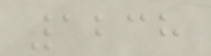1238
